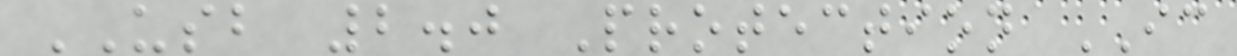USB 2.0 Protection IC
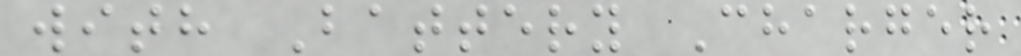with Battery Charger
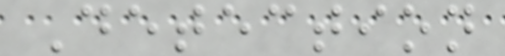Detection
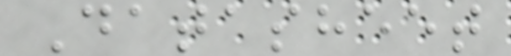Datasheet
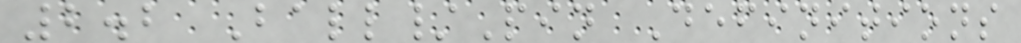2.2 Ball/Pin Definitions
